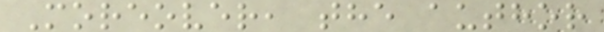Moreover, the author
